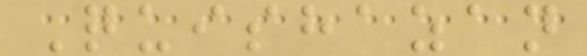Quishazan
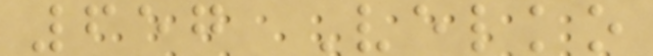657 Velko
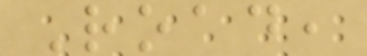Road,
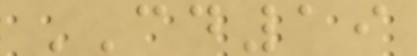CD19
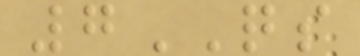7QS
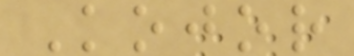Kojor
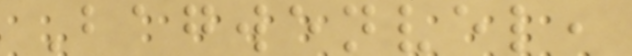Bagwenvel,
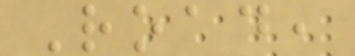Road,
